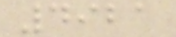4921
